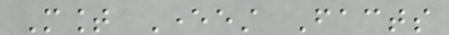Mount Everest Facts
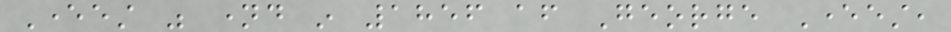Everest was named in 1856 after George Everest,
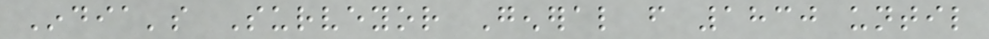India's Surveyor General from 1830 until
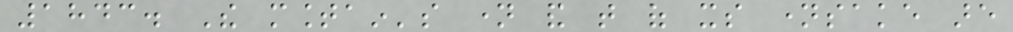1843. The mountain's name and that of its namesake are
